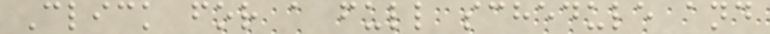Click for a full schedule and
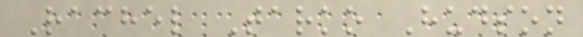Rachel Tarko Hudson
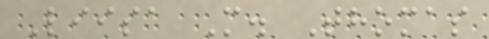Liisa M. Thomas
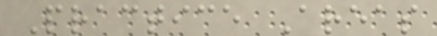Practice Areas
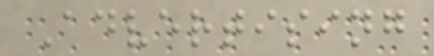Advertising
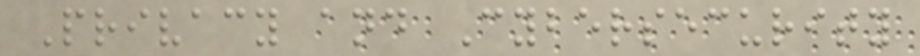Privacy and Cybersecurity
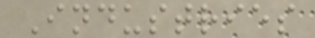Industries
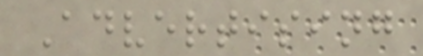Advertising
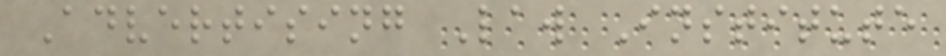Advertising Law Institute
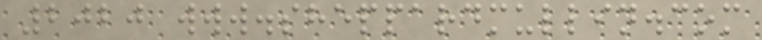2020 www.sheppardmullin.com
